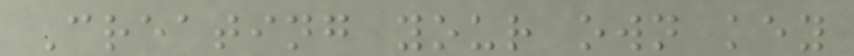Creating your own key
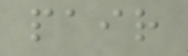pair
